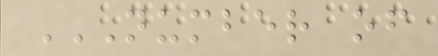NUMBER OF
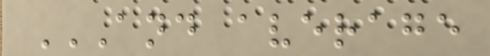AND AVERAGE
